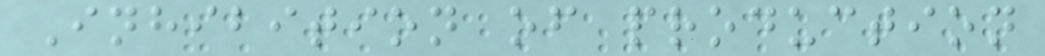Inhibition of production
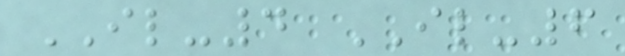IL-4 IL-6
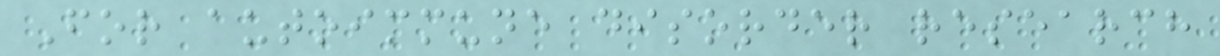For autoimmune disorder research
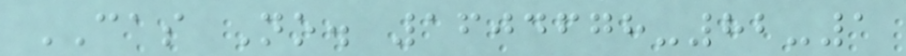CAS No. 1604678-82-1
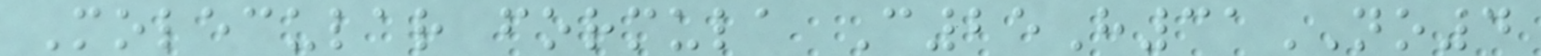Molecular formula C25H31NO4
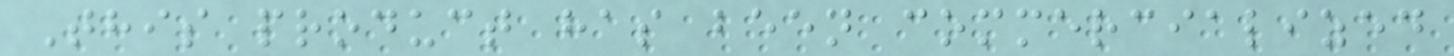This product has been commercialized
